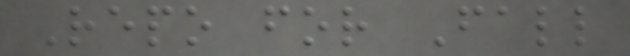Repo for Fall
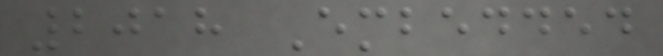2018 Embedded
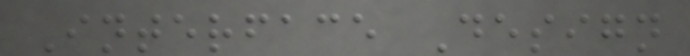Interface Design
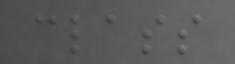class
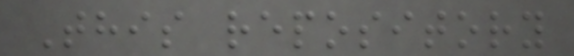This repository
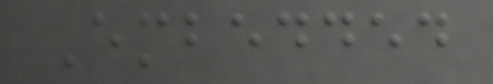Embedded
